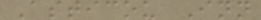Asticou Inn
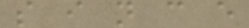s i n c e
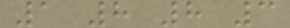1 8 8 3
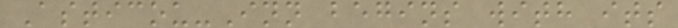Asticou-Inn begins with its
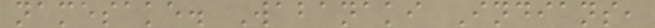namesake. Wabanaki Indians,
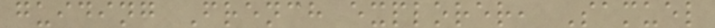guiding French explorer, Samuel
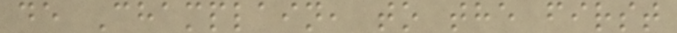de Champlain, to the first
